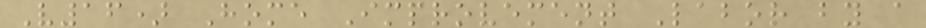V16) Home Improvement Labor by a
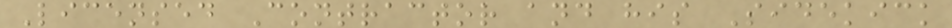Licensed Contractor and his Sidekick
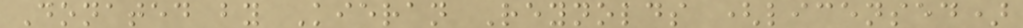Donated by Kieran Reynolds (licensed)
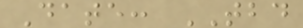Date: TBD
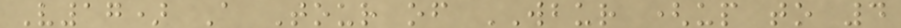V17) A Tour of WBUR (up to 4
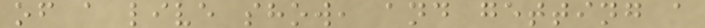of a live show, and getting a
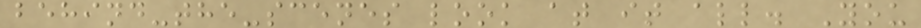behind-the-scenes look at it all. You
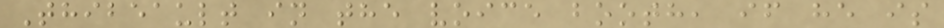Thibeault in the voice booth, if he is
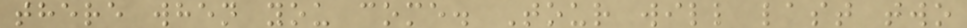there when you come. Tour will last two
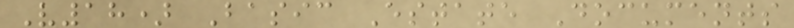V18) Basic Estate Documents
